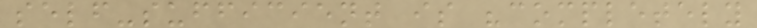self-sufficient is "completely
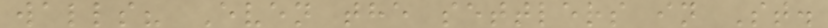walls? Even the settlers in St.
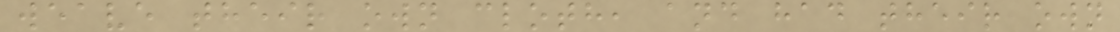weave their own cloth, and had their own
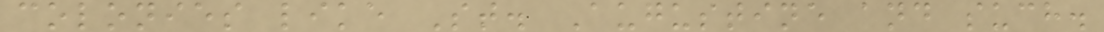colonies like St. Augustine and such.
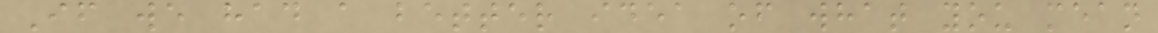If we had a better idea of what you mean
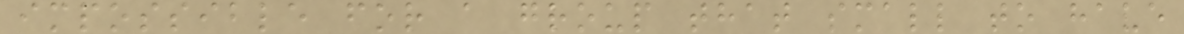impossible for a group that small to have
